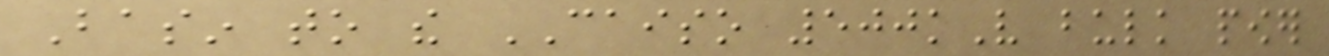Basin to the CAISO 500kV bulk power
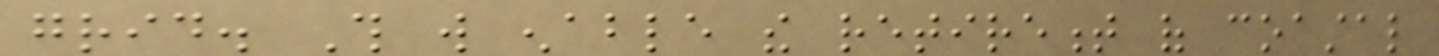grid. This will enable the retirement of coastal
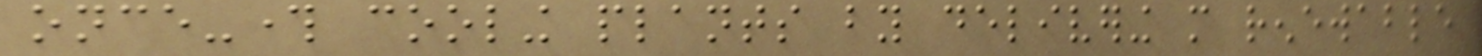once-through cooling plants by delivering more renewable
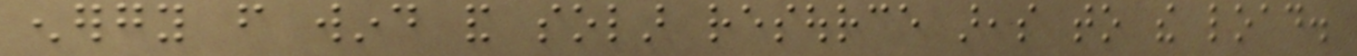energy from wind and solar resource areas to the load.
